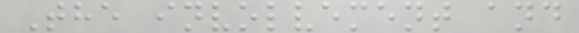The involvement and
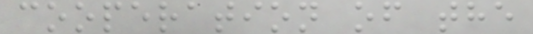cooperation of the
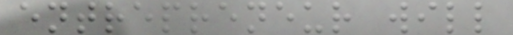entrepreneur will
